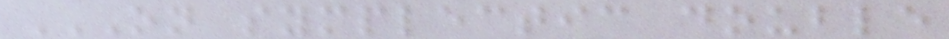ON SYMPLECTIC DOUBLE
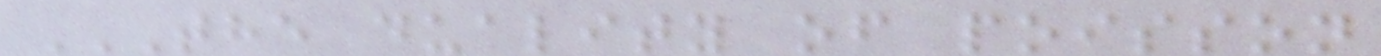THE DUALITY OF POISSON
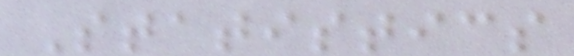Statistics
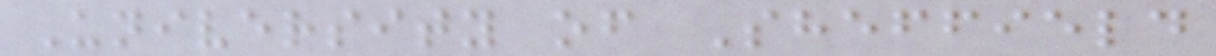University of Sheffield
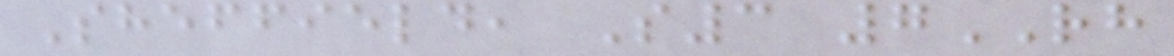Sheffield, S3 7RH
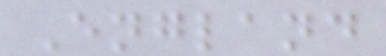England
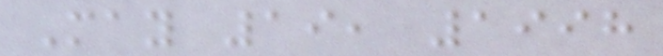May 19, 1998
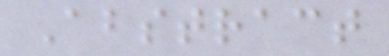Abstract
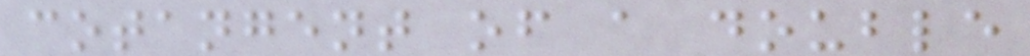cotangent of a double
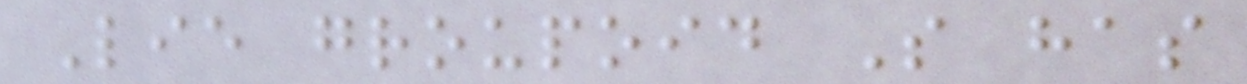Lie groupoid S has
